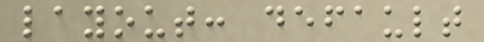layout: default
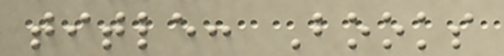title: Books
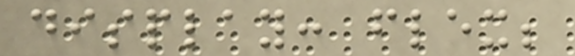display: flex;
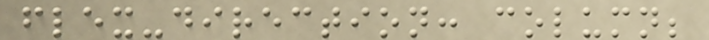flex-direction: column;
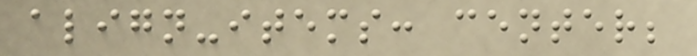align-items: center;
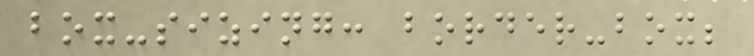box-sizing: border-box;
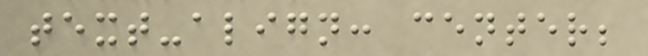text-align: center;
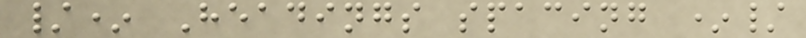/* Headings spacing */
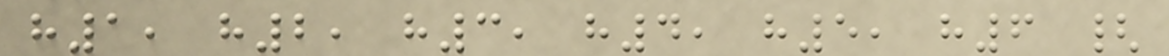h1, h2, h3, h4, h5, h6 {
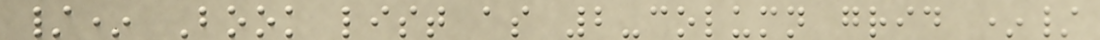/* Book list as 2-column grid */
